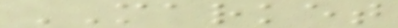MARKET
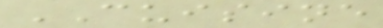CUISINE
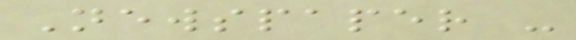Newspaper -
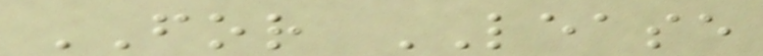FOR LEASE
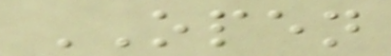OPEN
